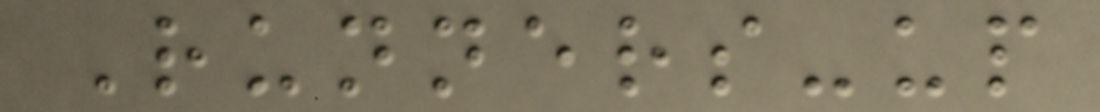Runners-up
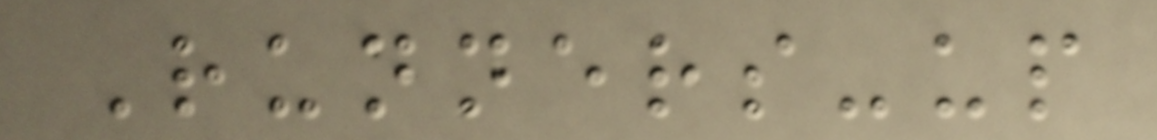Runners-up
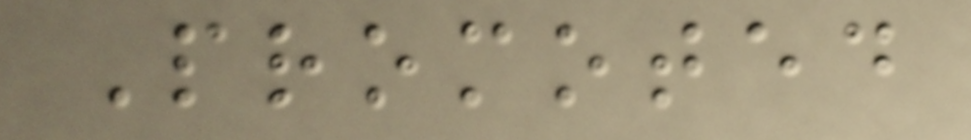Promoted
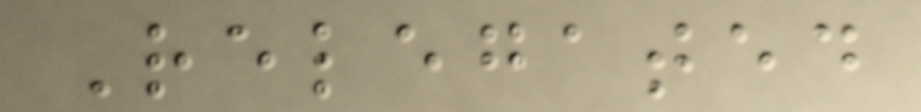Relegated
